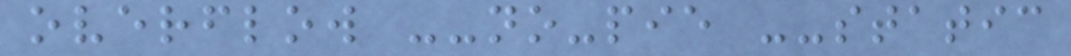overflow --no-pie --static
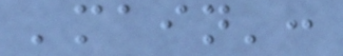'main':
